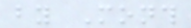by Month
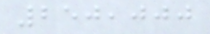250,000
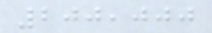200,000
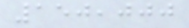150,000
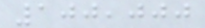100,000
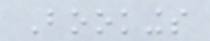Bookings
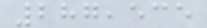287,535
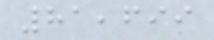81,699
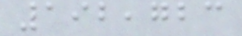192,723
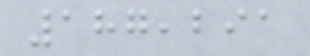187,291
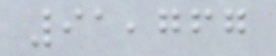91,767
